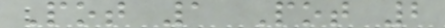Pot 1 Pot 2
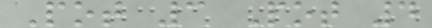Pot 3 Pot 4
